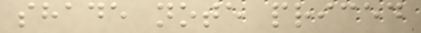shade note priced
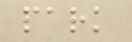park
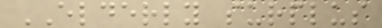ELDERLY surplus
